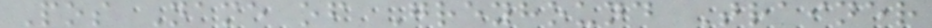Pos Name of Greyhound Trainer
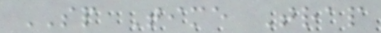SP Time Trap
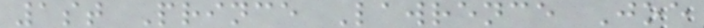1st Prince Lawrence Joe
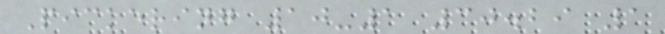Pickering 10-1 30.29 1
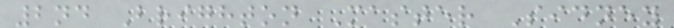2nd Brighton Master Sidney
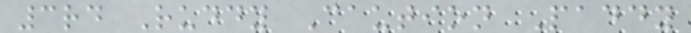3rd Ruddy Caution Paddy
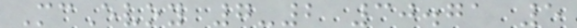McEvoy 7-2 30.71 5
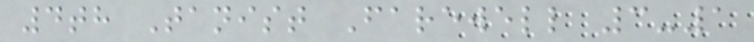4th Tanist Farewell 3-1
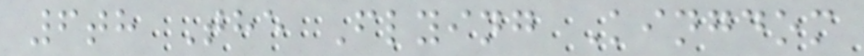6th The Flying Kingdom
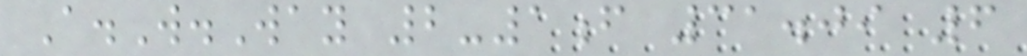A.W.Way 2-1f 31.09 6
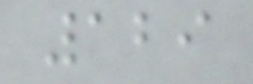129
